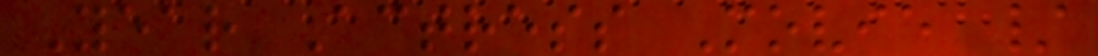Year Actress Movie /
